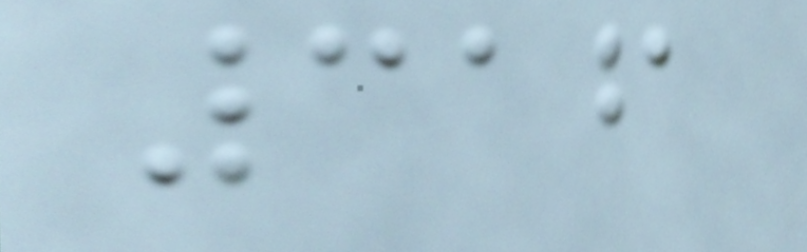316
